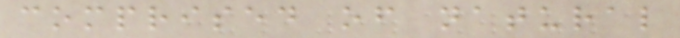comprised of natural
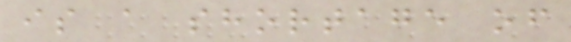is a shortage of
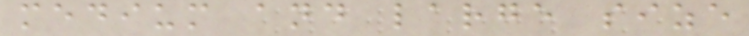medium and large size
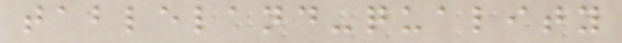tableland-quality
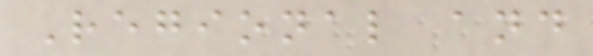Regional and
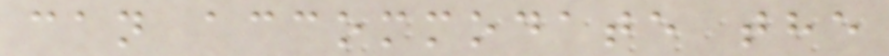can accommodate the
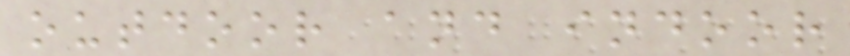outdoor and indoor
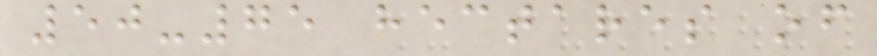50-75 hectares of
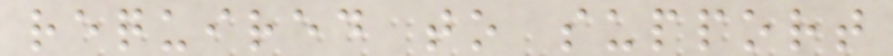required to support
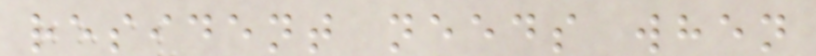resident needs when
